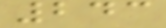243
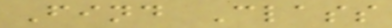Find Class
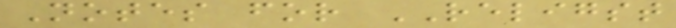Notes for RELIGST
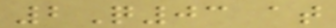2Q03 at
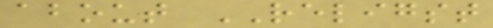about RELIGST
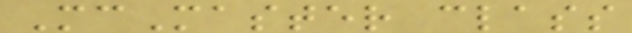McMaster class
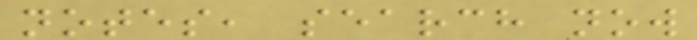notes, search now
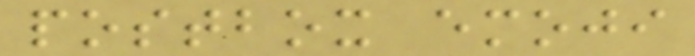postbox emoji
